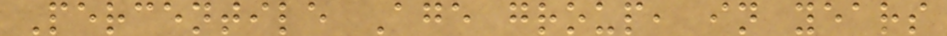Percentile Age group, in years
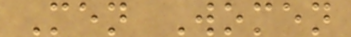Men Women
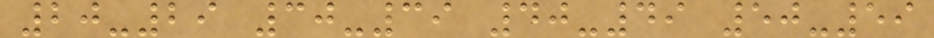20-29 30-39 40-49 50-59
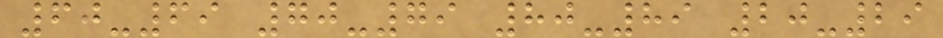60-69 70-79 80-89 20-29
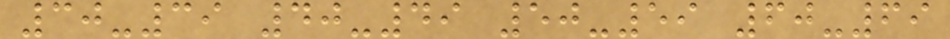30-39 40-49 50-59 60-69
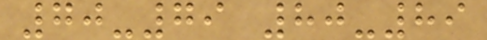70-79 80-89
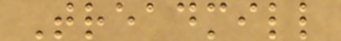Treadmill
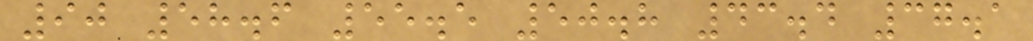90 58.6 55.5 50.8 43.4 37.1
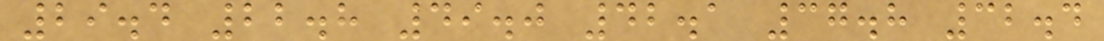29.4 22.8 49.0 42.1 37.8 32.4
